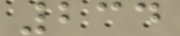234
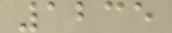1235
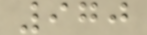970
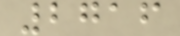2716
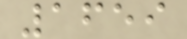1659
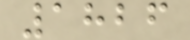1826
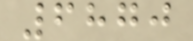6870
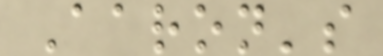Aaron's
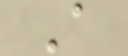A
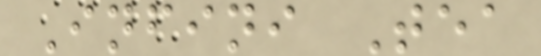Infini Tea
